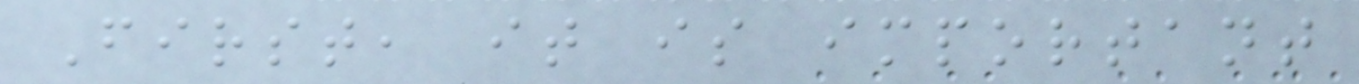First, it is important
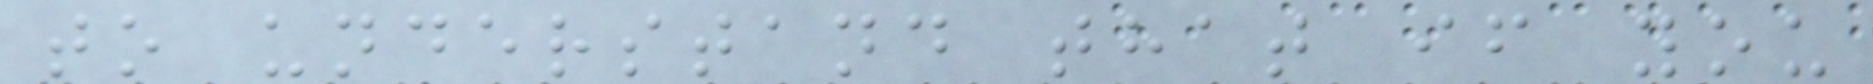to understand that if you
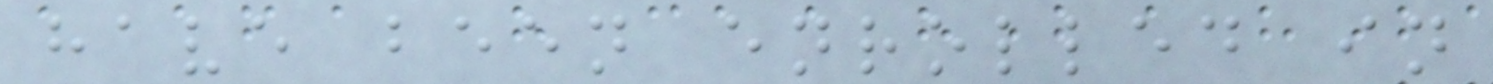have been enrolled in
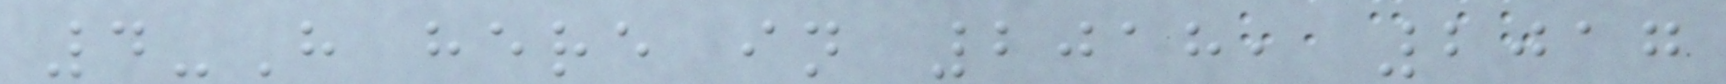4-H here in 2018, 2017
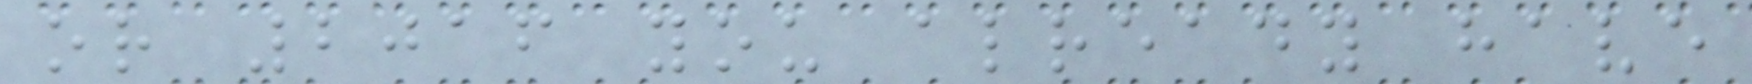or 2016 you already have
